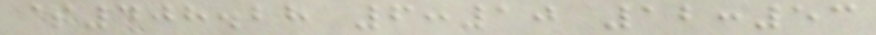$408.28 6:10 12:53
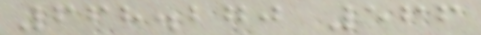668.270 566
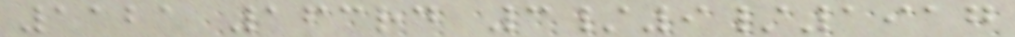1121 163rd 3/9/1917
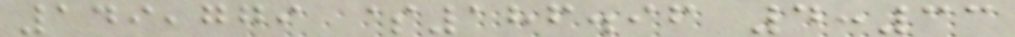149,779 $186.96 4:33
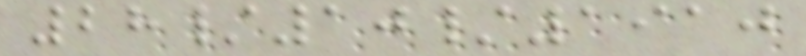28/10/1910
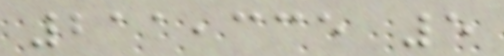211,335 5
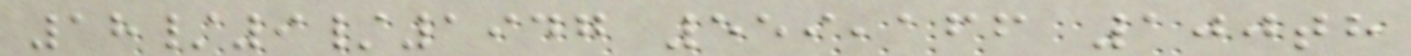18/9/1947 559,166 100th
